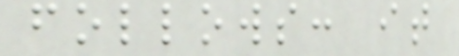follows: it
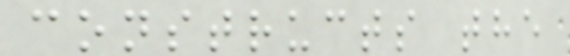constructs the
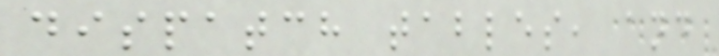dispatch tables, and
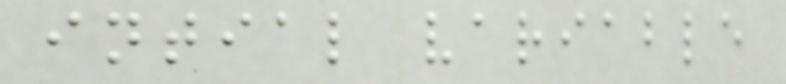intial variable
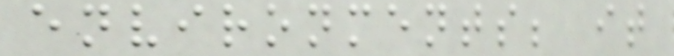environments; it
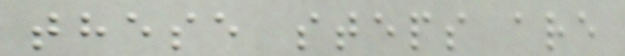these steps are
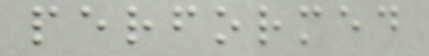performed
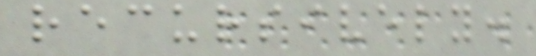recursively.
